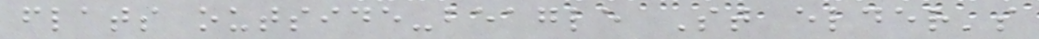flats outside-beagle St elder's
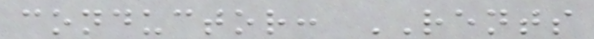conductor: RENTS
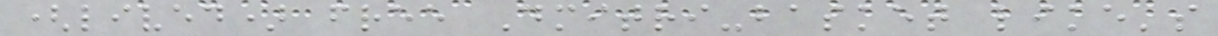(lived) free Dmitri-basket like's
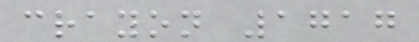crayon 1717
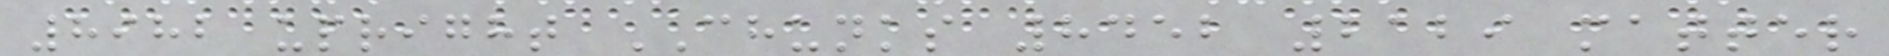8982 upright CHUNKS 8452 2129 matter
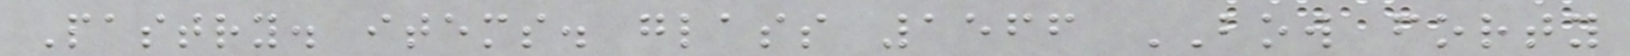Pastry. items. glass 1566 BOW forty
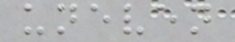uneven
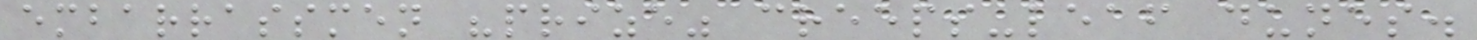embarrassmen "prize" creeps-leaf dunes.
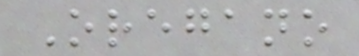Oregano
